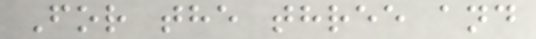For the three and
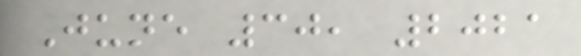June 30, 2021
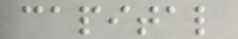capital
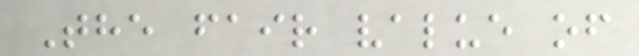The fair value of
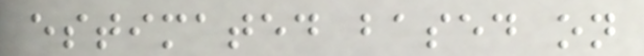estimated based on
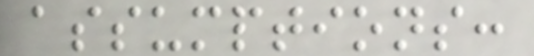assumptions:
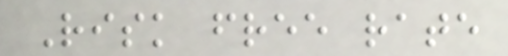Risk free rate
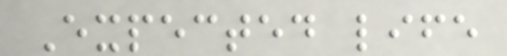Expected life
